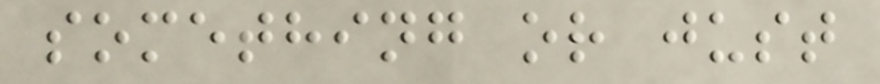something or just
